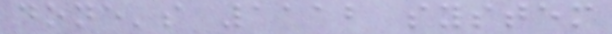done's 1112 system
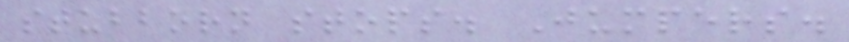stubborn stops. Jumpers.
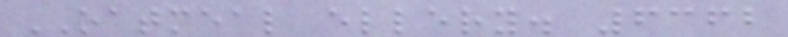OATMEAL ellery. 6362
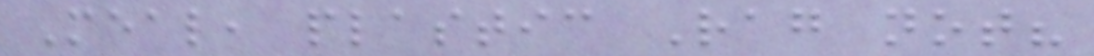Meal, plastic Rag not?
